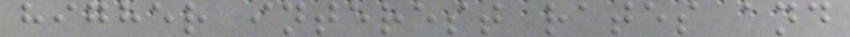higher interest rates and
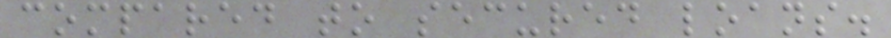compared to secured loans.
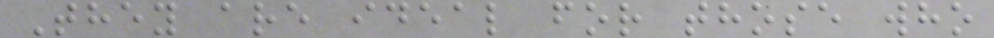They are ideal for those who
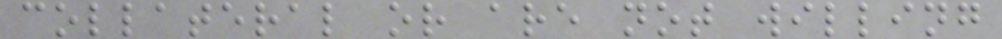collateral or are not willing
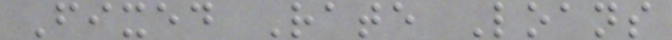Fixed Rate Loans
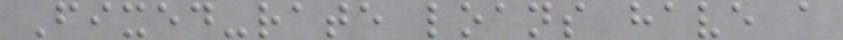Fixed-rate loans have a
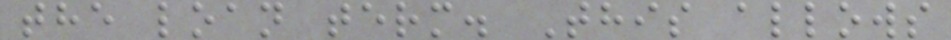the loan term. This allows
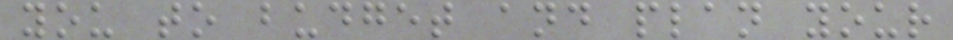you to budget and plan your
